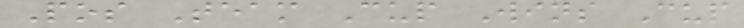Pos Team Cup Wins Cup
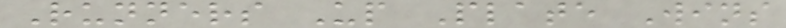Runners Up Plate Wins
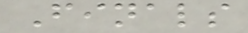Finals
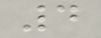4
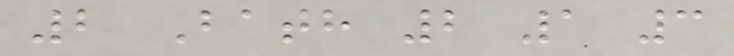2 Bath 2 1 3
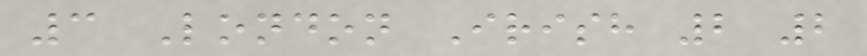3 London Irish 2 2
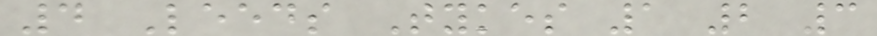4 Leeds Tykes 1 2 3
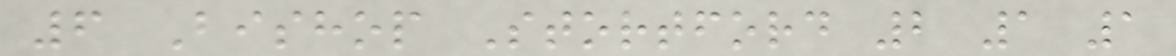6 Bishop Stortford 2 1 1
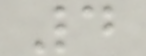4
